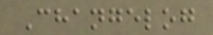Changelog
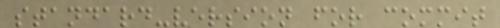standard-version for commit
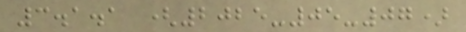3.1.1 (2025-05-07)
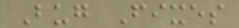Bug Fixes
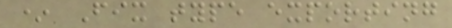* Fix type exporting
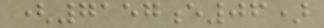(7157e06)
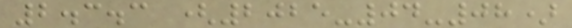2.3.3 (2025-04-08)
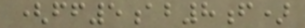(ff5ab8f)
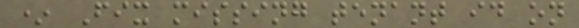* Fix missing tenant id on
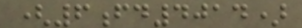(6fd4014)
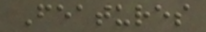Features
